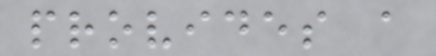provides a
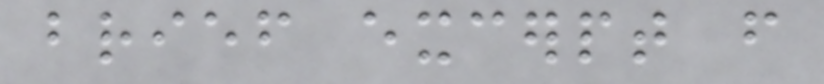brief excerpt from
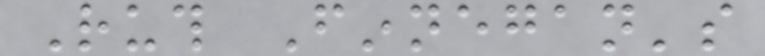Ruth Finnegan's
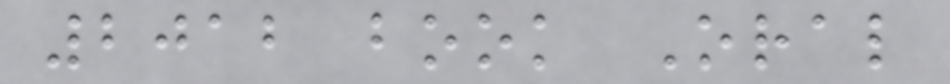2012 book Oral
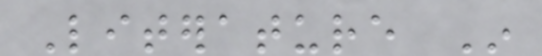Literature In
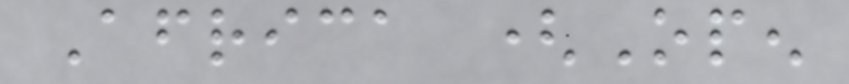Africa (Open
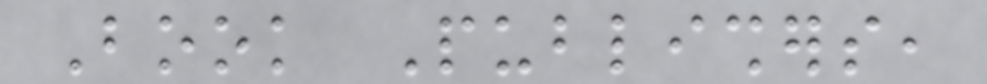Book Publishers,
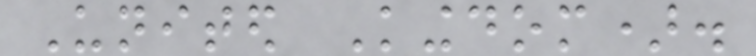United Kingdom).
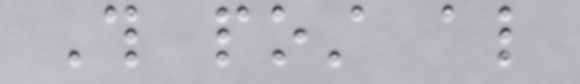This post also
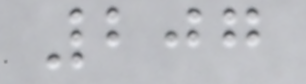207
